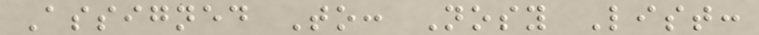Assigned To: Nosy List:
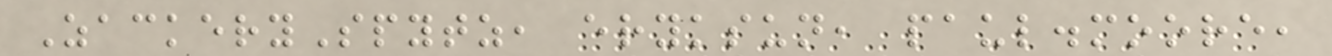ZackerySpytz, eryksun, paul.moore,
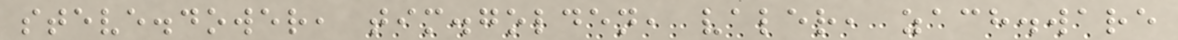steve.dower, tim.golden, valer, zach.ware
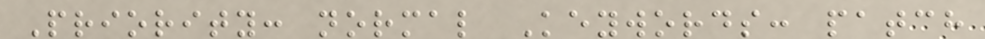Priority: normal Keywords: patch
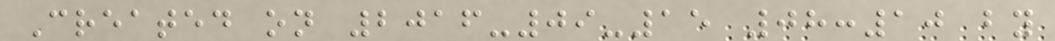Created on 2016-09-15 08:10 by
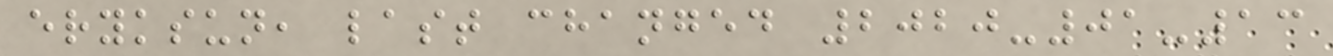eryksun, last changed 2020-01-13
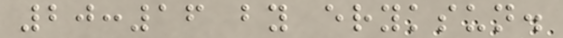20:16 by eryksun.
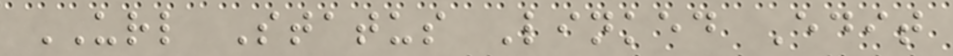URL Status Linked Edit
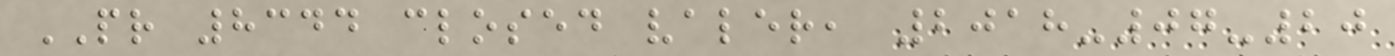PR 8344 closed valer, 2018-07-20
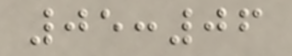05:06
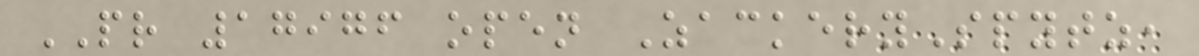PR 17976 open ZackerySpytz,
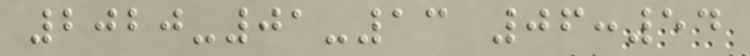2020-01-13 06:54
